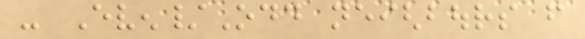- Even/Odd neighbours from
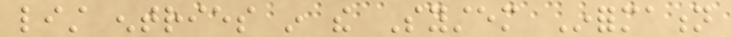list entries in the System Information
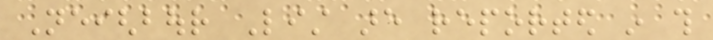Neighbour List are reported in this
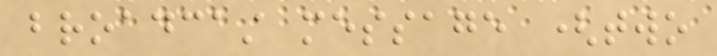broadcast message (two
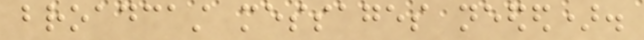broadcast messages needed).
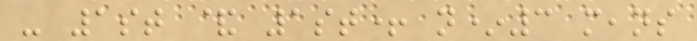- 1st & 1st+ n*3 means
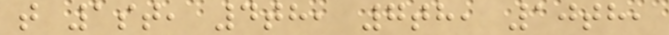that 1st, 4th, 7th, 10th,
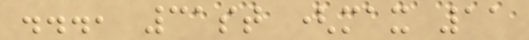..., 31st (max 11
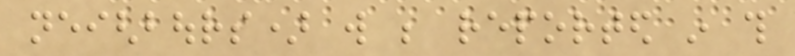neighbours) will be reported in this
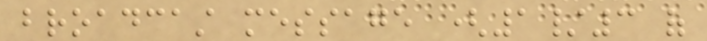broadcast message (1/3 of
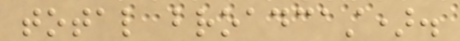total broadcast).
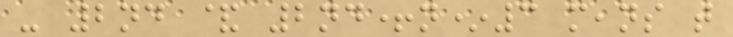- 2nd & 2nd+n*3 means that
